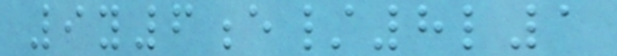9y6e/8l1
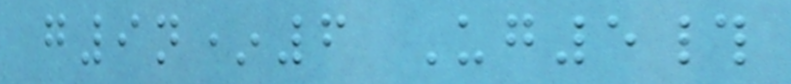g9n*6 Ug5#
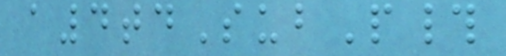a4tdSubP#
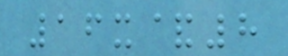16x&8
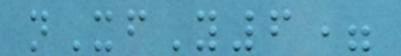nXfY6=
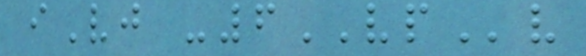iVj -6VPv
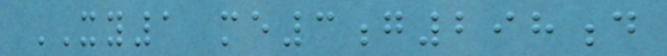XY1 me3g298d
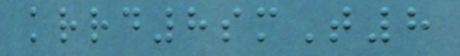krrd8smT8
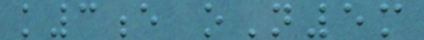k3e oN5m
